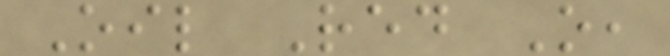Oil Red O,
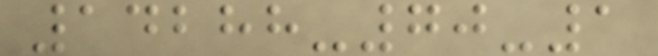14288-70-1
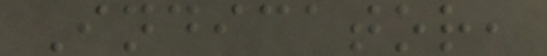Indicator,
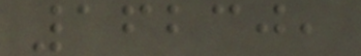16230,
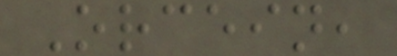Orcein,
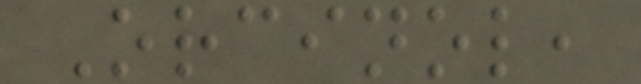Orcinol,
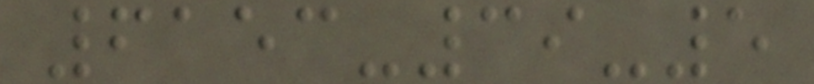6153-39-5
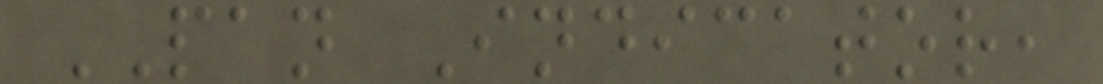PAN Indicator,
